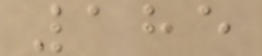185
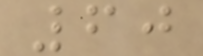60
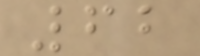62
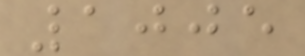1005
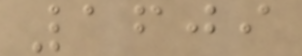1609
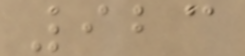923
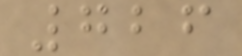726
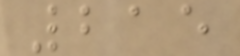215
